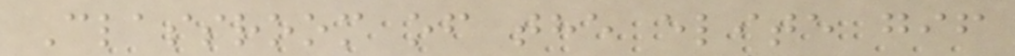Classroom of the elite gif
